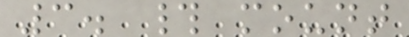3. # mount
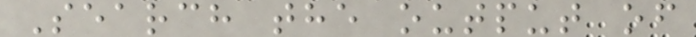Search the output of
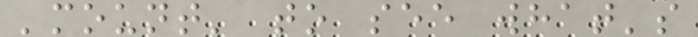'mount' to see what's
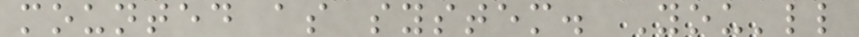mounted as system. You'll
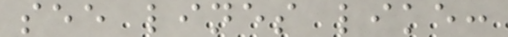see lines like:
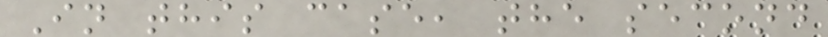In this case, the second
